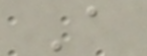A
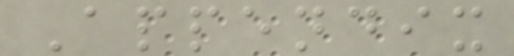Appendix
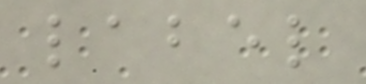label
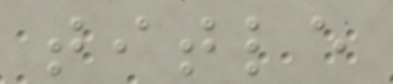title
